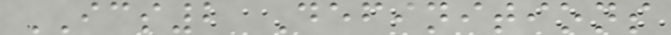ICS2 Definitions
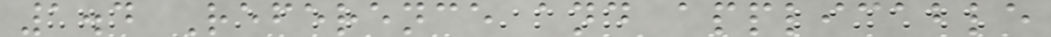1.4 Reference and applicable
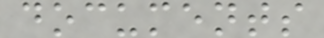documents
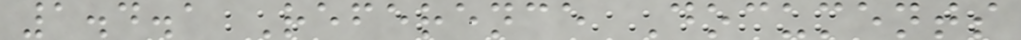1.4.1 Reference Documents
